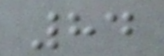84
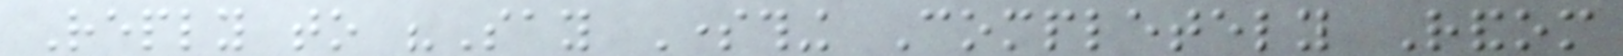Reply to "Say Something Completely Random
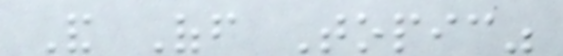And Off Topic"
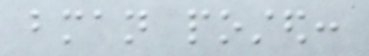bman posted:
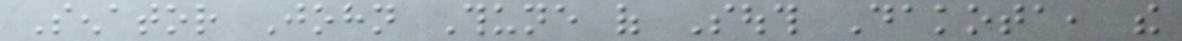Senator John Thune of South Dakota, the
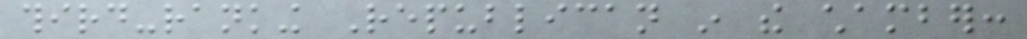third-ranking Republican in the chamber:
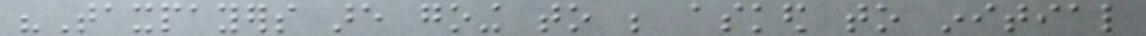"Taxpayers are going to be asked to initial
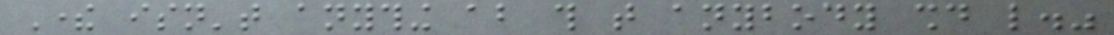There isn't anything about this that anybody should like."
